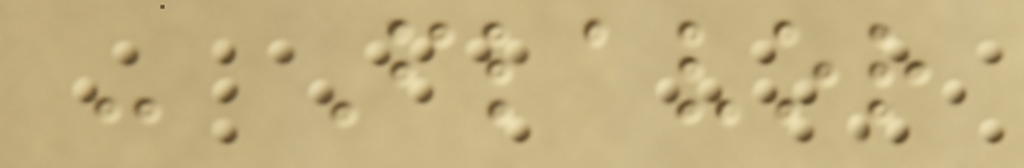- Flavor
